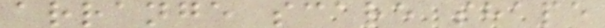arrange scare shape
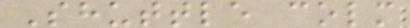Shuttle colm
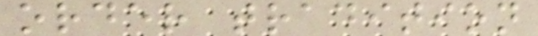order tradition
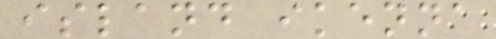island ikenna
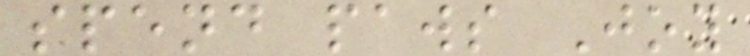spend paws Joy
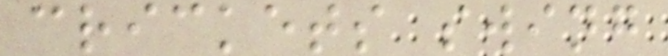crickets swing
